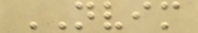NVIM
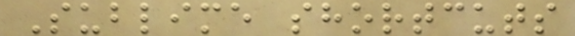Sublime shortcuts
